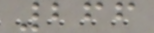266
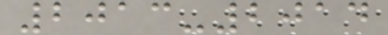2013-2014
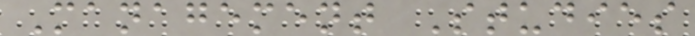Management Studies
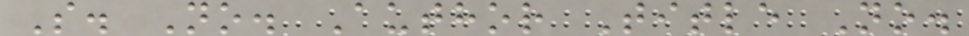S. No. Author Title No.
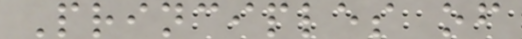Principles of
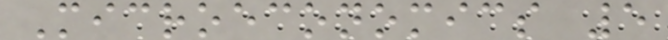Microeconomics 5
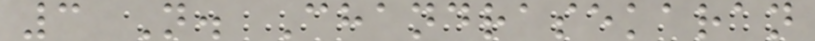3 N. Chandrasekaran
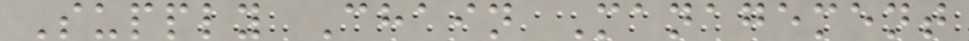Supply Chain Management
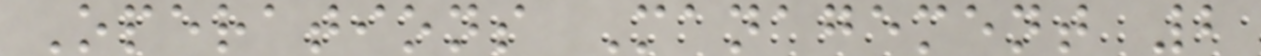Operations Management 2
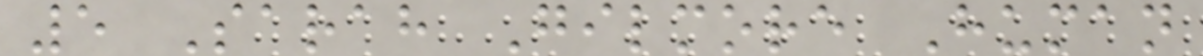5 Sarah Gilmore Human
